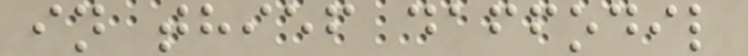in thief daffodil
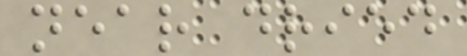near dried
